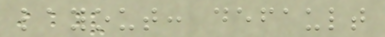layout: default
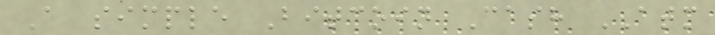A simple Bitcoin Cash ATM
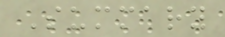Summary
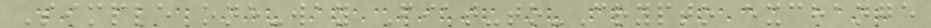Simple one-way Fiat-to-Crypto exchange
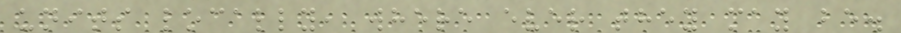units locally, where ever they may be.
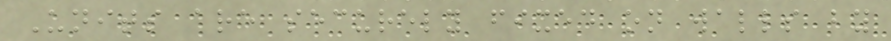Units are securely fixed on walls by
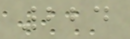224
